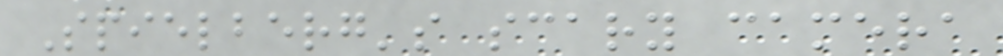Spielberg's scary camera
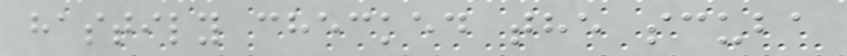hastily checked the scuba
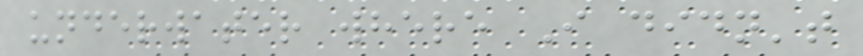underwater where I didn't
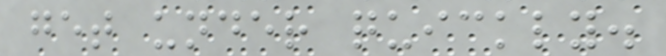get under quickly.
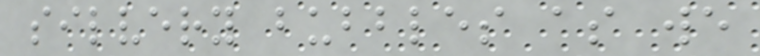silvery bubbles as we
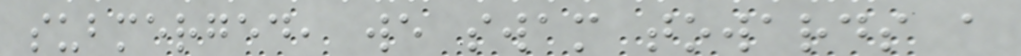submerged, we swam towards a
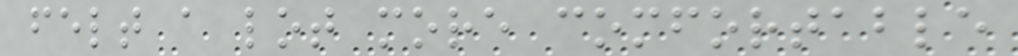felt a lot more comfortable
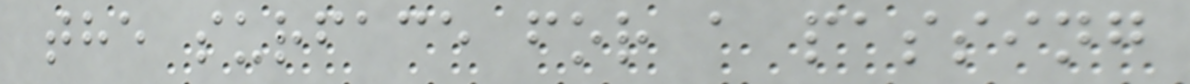the surface for a passing
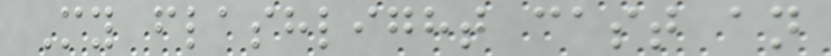My flashlight cast an
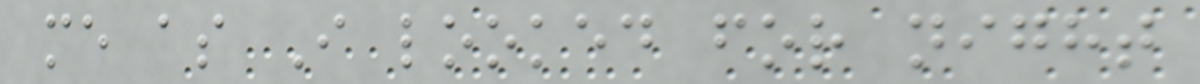me as I looked for night
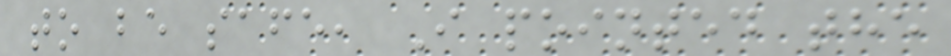to be safe, I pointed the
